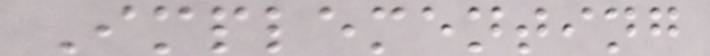Implementing
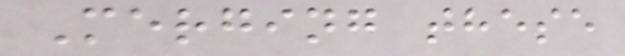Merging these
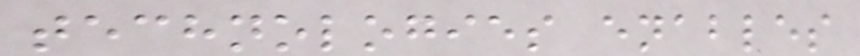technologies enables
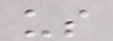us
